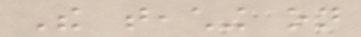The teaching on
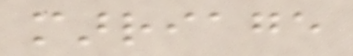marriage
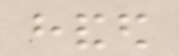handed
